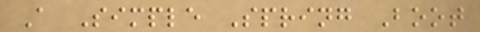A Simple Spring Boot
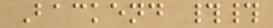Backend ##
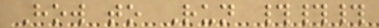How to Run ###
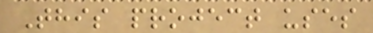This project uses
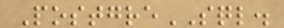PostgreSQL.
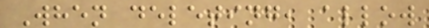When deleting, allow
